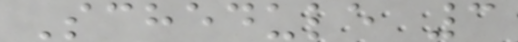Schedule 3
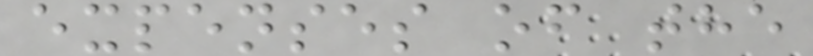expenses of the
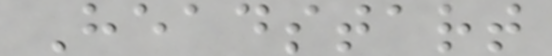Headstart
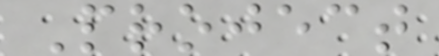Project
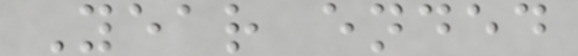Year ended
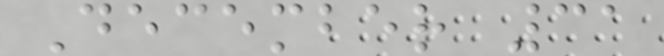December 31
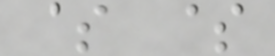$ $
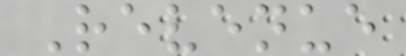Revenue
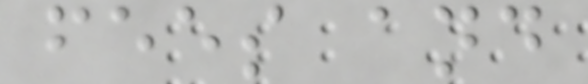fees and
